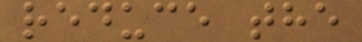reduce the
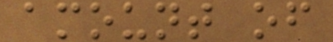amount of
